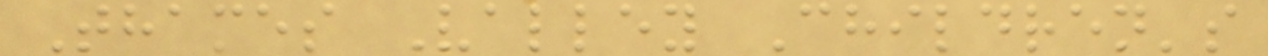Thames Valley Children's
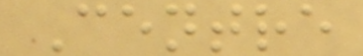Centre
